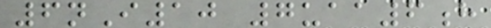6nI10 7uaa6h
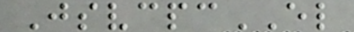JsvcpcEL
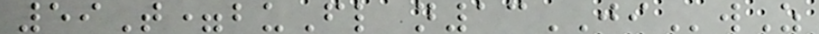59T=buFl n13JIwZ
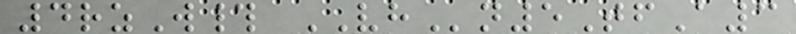4rzW# VHn5TfA3
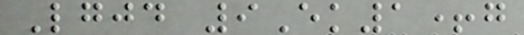Lgjd 9Ek1+g
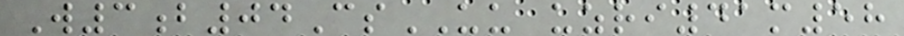W3b04CsUU uzri41m58
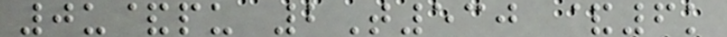0u&pu 2T530 &6k
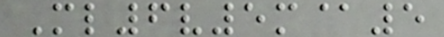Ml6v5m@5
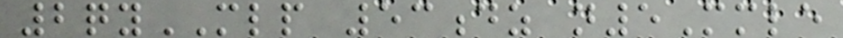2qyMLP 53dz n5Mmle
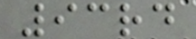93rd
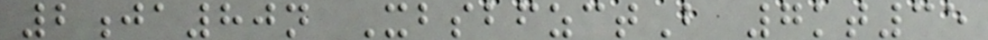2ja80n XbsbfzctB 7kt35
